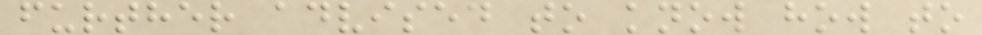further advised to know how to
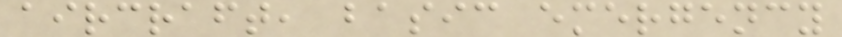aircraft, basic emergency
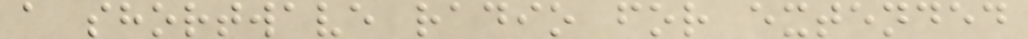a shortwave radio for extended
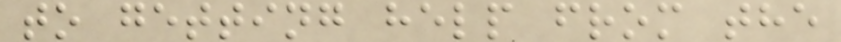to getting help from the
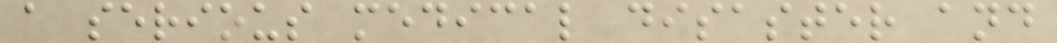a serious medical disaster and
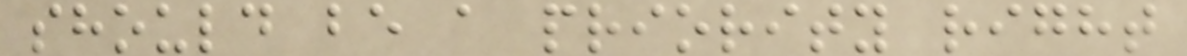should be a priority right
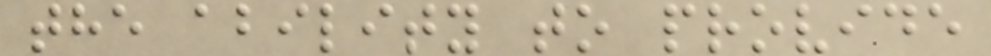the ability to provide
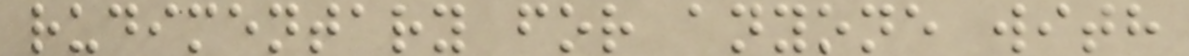rudimentary for anyone with
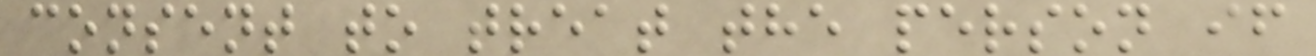consent to treat the person if
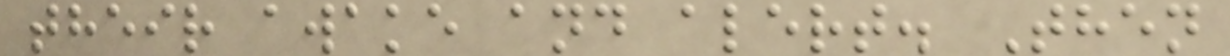their awake and alert. Then
